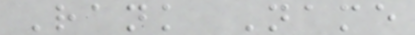Rank Name
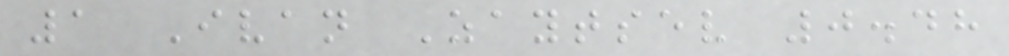1 Ivan Zaytsev 0.48
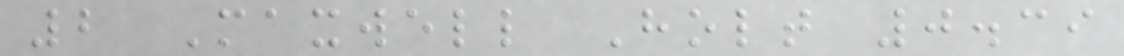2 Maxwell Holt 0.39
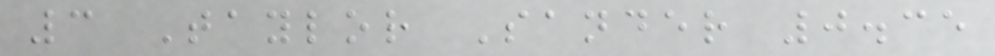3 Taylor Sander 0.35
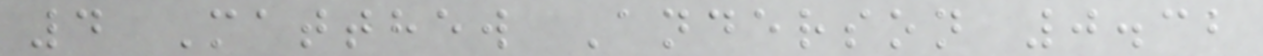4 Matthew Anderson 0.32
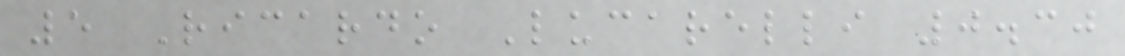5 Ricardo Lucarelli 0.30
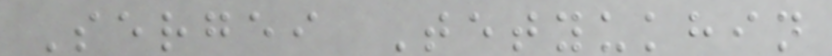Sergei Tetyukhin
